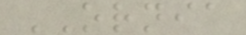ORNIA
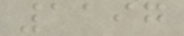1197
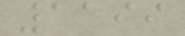1199
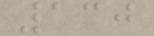130
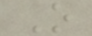O
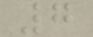7
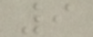9
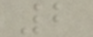2
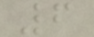6
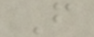F
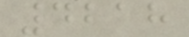4218
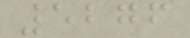5276
